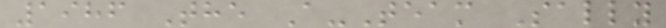1986 The A-Team Sally
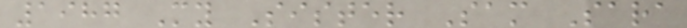1987 My Sister Sam Sara
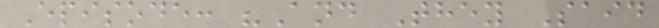Episode: "And They Said
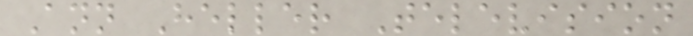Ann Heller Television
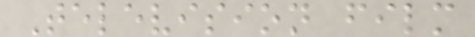Television film
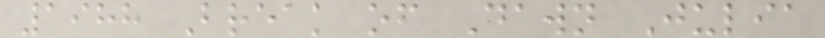1988 Break of Dawn Julia
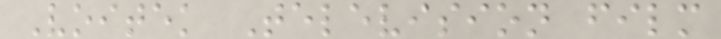Voitek Television film
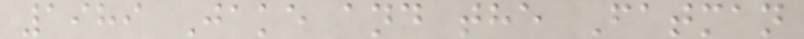1989 Jake and the Fatman
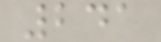241
